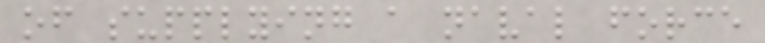of supplying a naval force
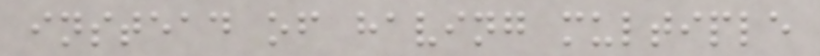instead of having multiple
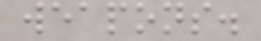weapons.
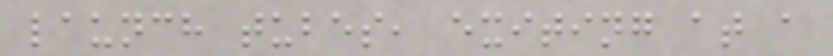launch tubes, exiting at a
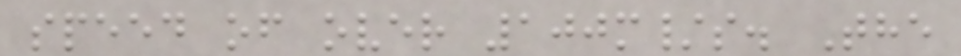speed of over 100m/s. The
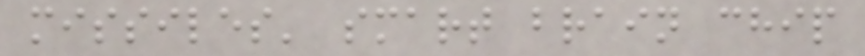missiles' smart brain chip
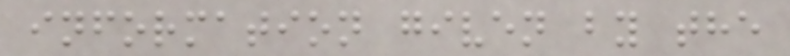information given by the
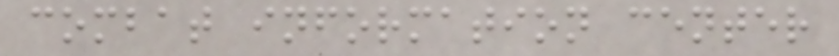combat information center
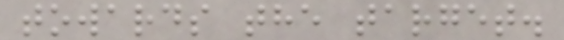towards the target.
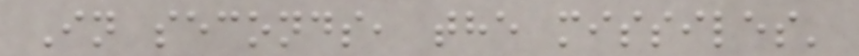In seconds, the missiles'
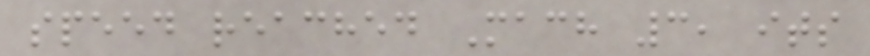speed reached Mach 3, its
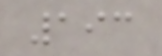193
